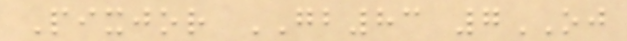Pixjor GB83 7OJ
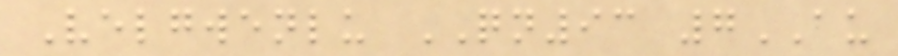Velgwenlu QN93 7AU
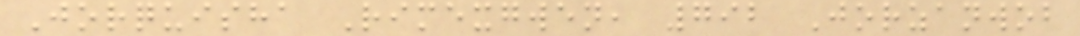Jorquisha Rimexgwen, 792 Jorzanwob
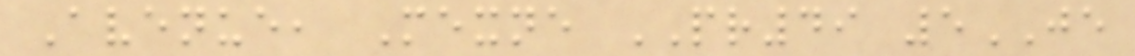Avenue, Mexne PR49 5JE
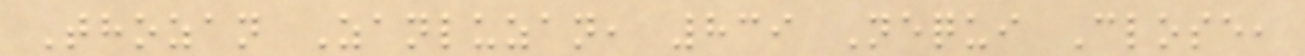Thozan Zanluzan, 839 Nequi Close,
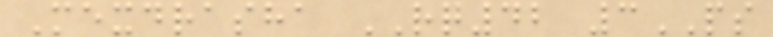Mexdrasha RQ42 3PS
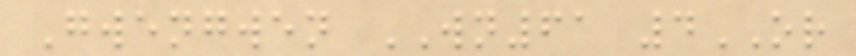Gwengwen WN61 4OR
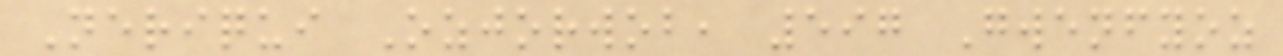Neriqui Ozjorwob, 597 Gwenfyoz
